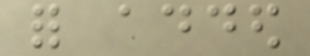for added
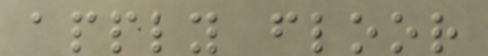apply floor
